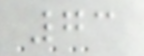73
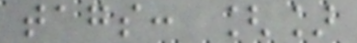tags: []
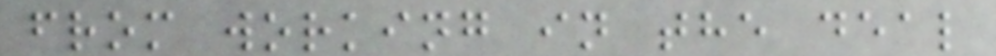from working in the deal
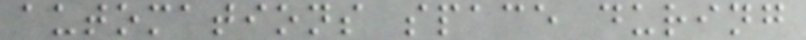automations space during
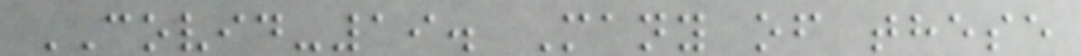COVID-19. Many of these
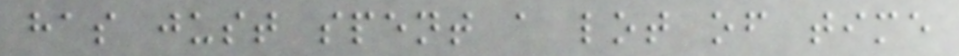has just spent a lot of time
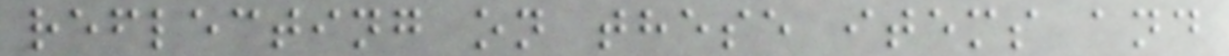reflecting on these items and
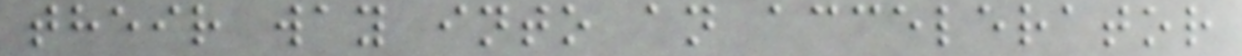their way into an accelerator
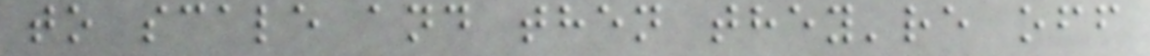to scale and then they're off
